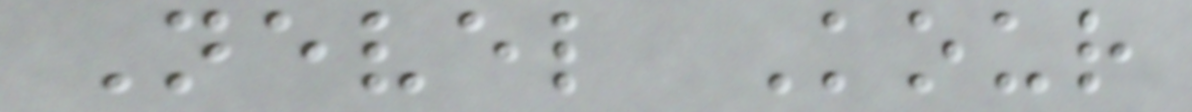Nevel Kour
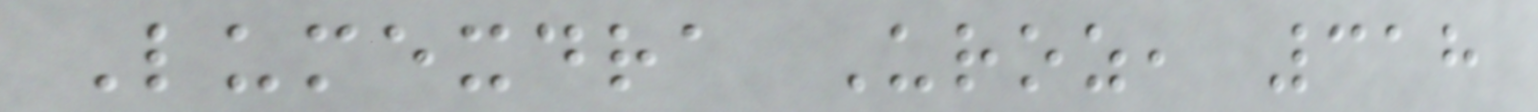Lumexdra Uroz, 318
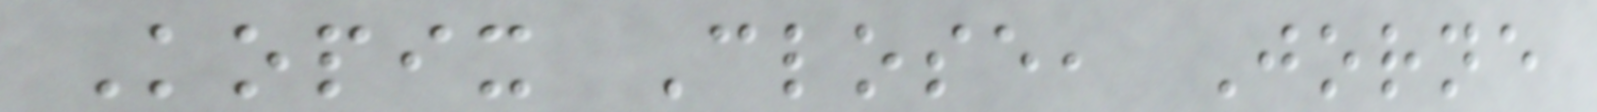Kopix Close, Jorne
